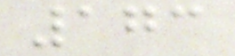173
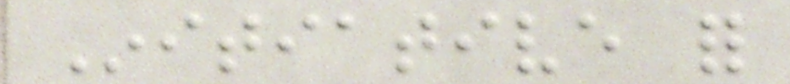Initiative for
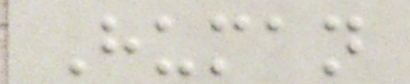Human
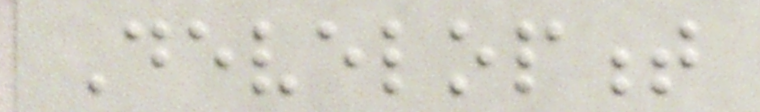Development
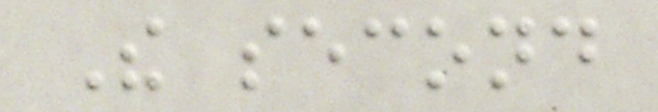The second
